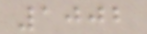1002
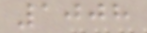1008
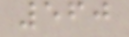560
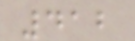412
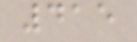415
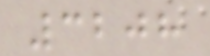3208
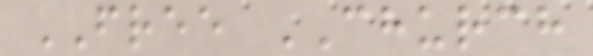FREE CHURCH
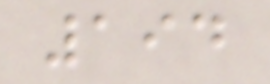194
